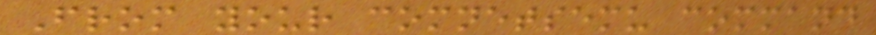From your comnetsemu command
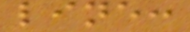line:
